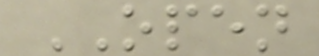OPEN
